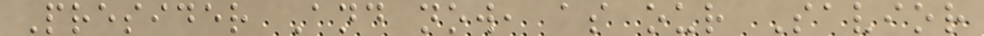Presider And now, as our Savior
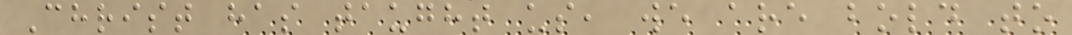Christ has taught us, we are bold to
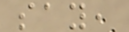say,
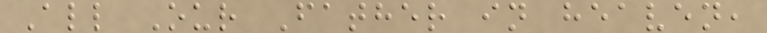All Our Father in heaven,
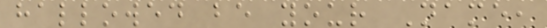hallowed be your Name,
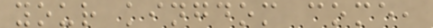your kingdom come,
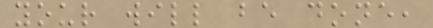your will be done,
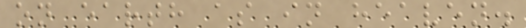on earth as in heaven.
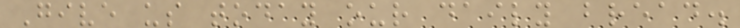Give us today our daily bread.
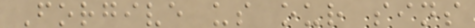Forgive us our sins
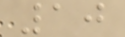10
